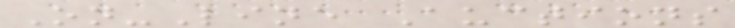On-Line Auctions
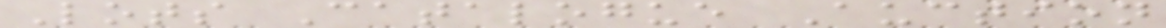Lots Catalogue Auction
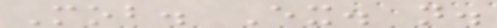Mob. Ex. n.
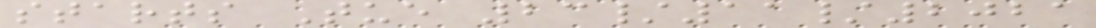starts Tue 23/11/2021
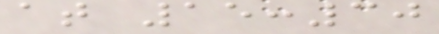at 15:30
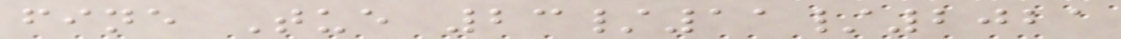fine Tue 23/11/2021
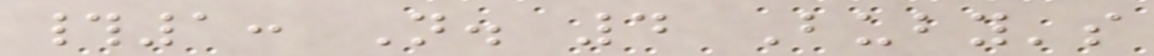#1: N. 4 Buby's
